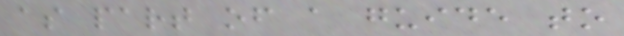as part of a guide to
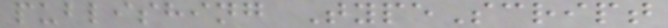publishing TypeScript
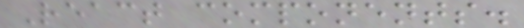React components.
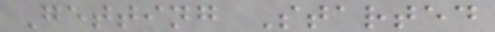Getting Started
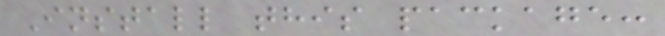Install this package:
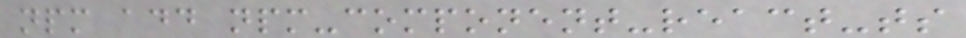npm add npm-component-react-ts
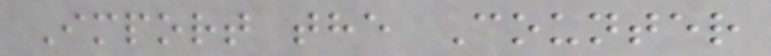Import the Counter
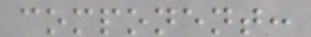component:
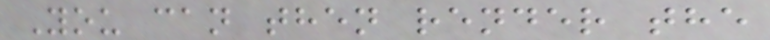You can then render the
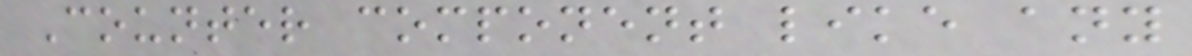Counter component like any
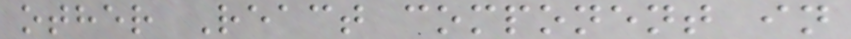other React component in
